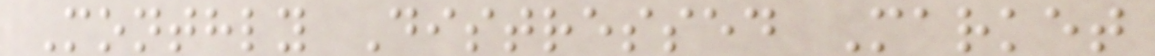Monthly Distressed Market
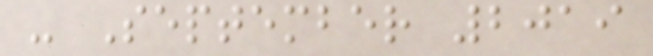- September 2019
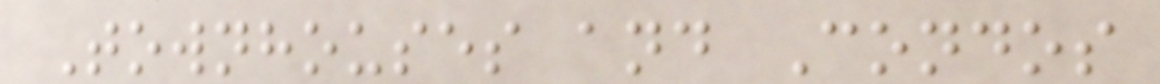Townhouses and Condos
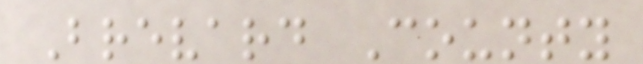Brevard County
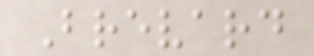Brevard
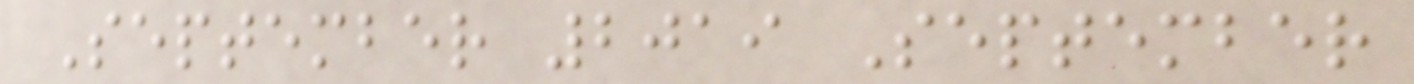September 2019 September
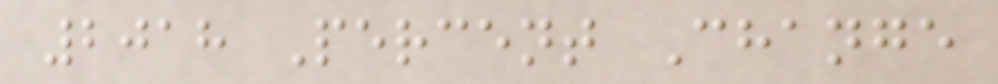2018 Percent Change
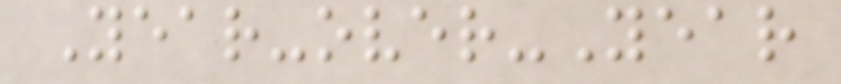Year-over-Year
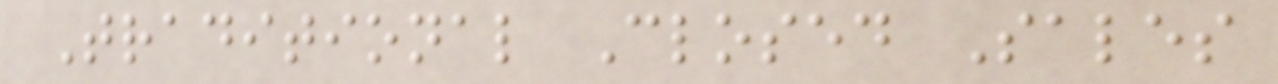Traditional Closed Sales
